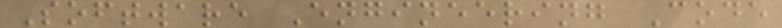Software Engineering Code
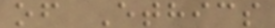of Ethics
